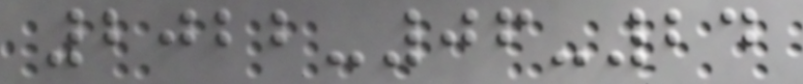2022-06-24
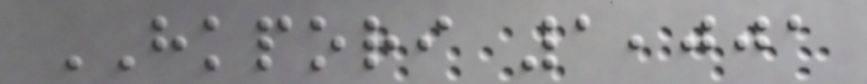HKPORI 1,001
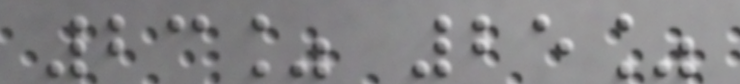23% 25%
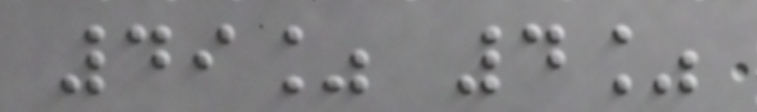49% 4%
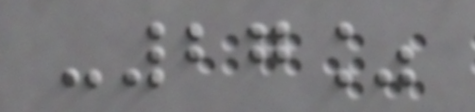-27%
